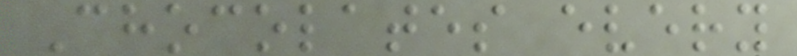Chocolates every
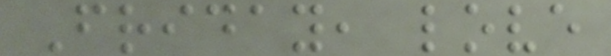Friday, love
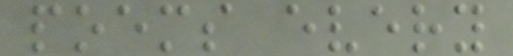poems every
